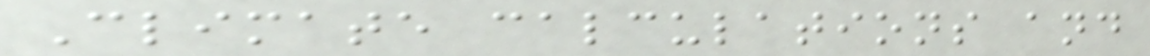Climate calculations and
